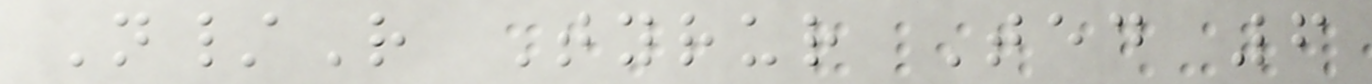N/R Tyrur Ted 6
